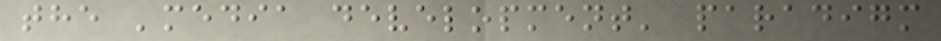the 'media development' paradigm
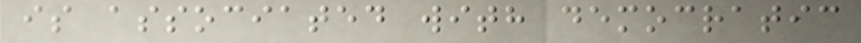is associated with democratic
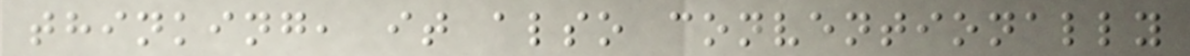thinking, it also conventionally
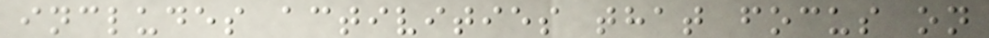includes activities that focus on
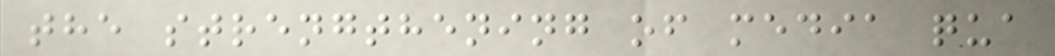the strengthening of media qua
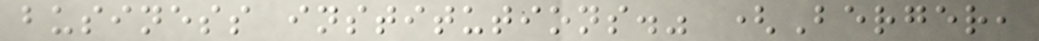business institutions." (Berger,
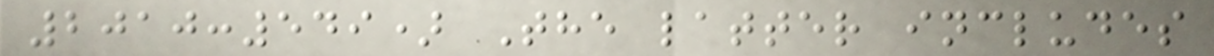2010:549) The latter includes
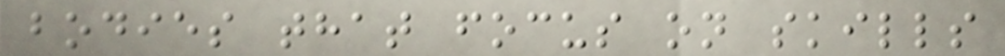bodies that focus on skills
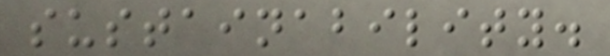sustainability.
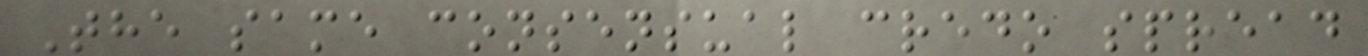The same consensual credo spread
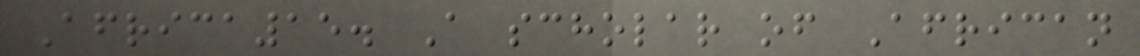Africa15. A scholar of African
